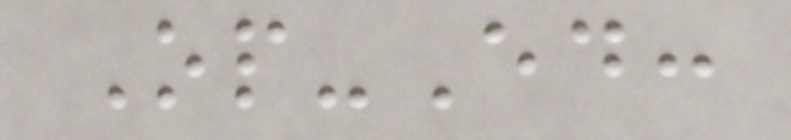Op-Ed:
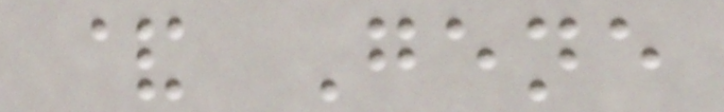& Gene
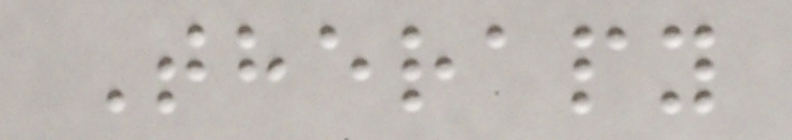Therapy
